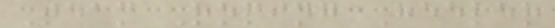Team Roping Heeler
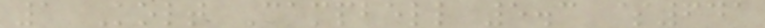1 Kolt Campbell 5.3 $641
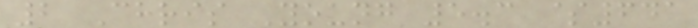2 Chris Young 5.3 $641
